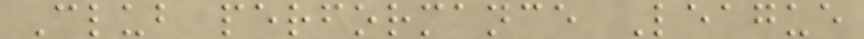Club performance League
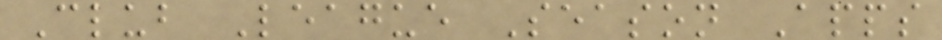Club League Season Apps
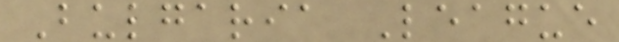Bulgaria League
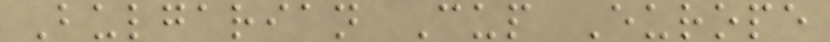Bulgarian Cup Europe
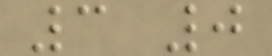3 0
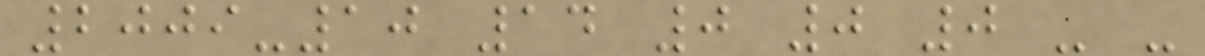2009-10 14 0 0 0 - -
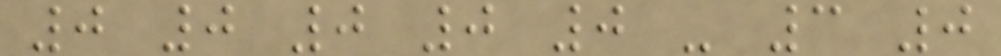0 0 0 0 0 - 3 0
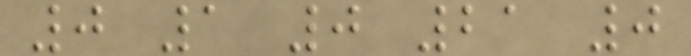0 1 0 21 0
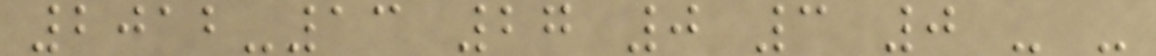2012-13 27 0 3 0 - -
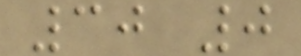30 0
